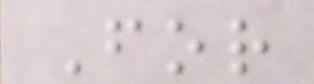For
